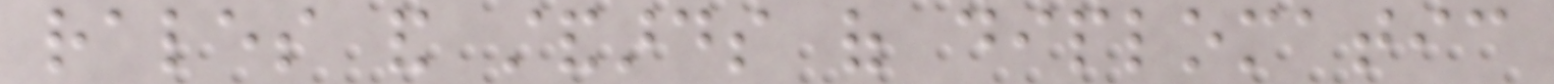rales and standards of diplomatic
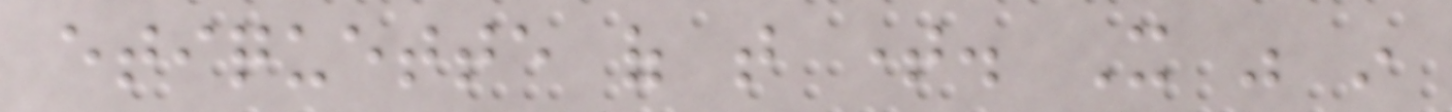etiquette of that time. It was in
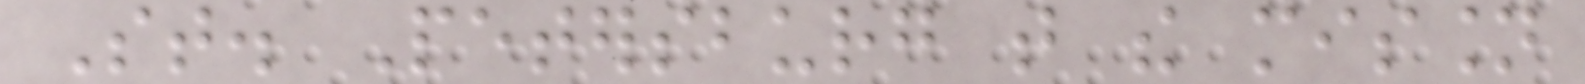St. Petersburg that the mission
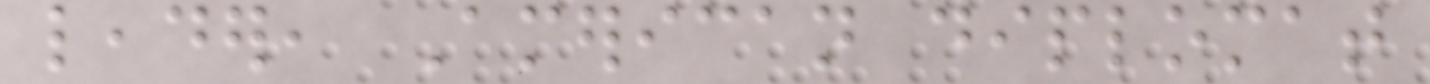leader, American diplomat
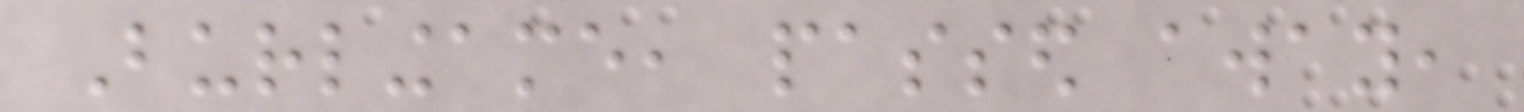Burlingame, passed away,
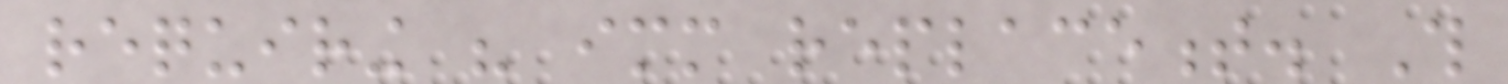requiring his immediate replacement. This
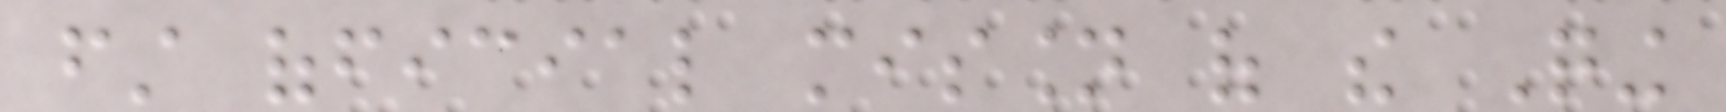first official mission of the Qing
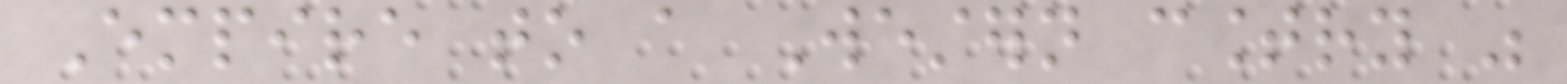Empire to a Western country was
